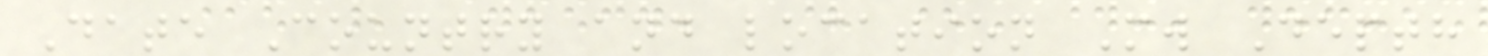Date Country and location Mw Depth
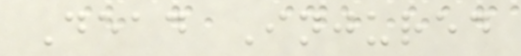Dead Injured
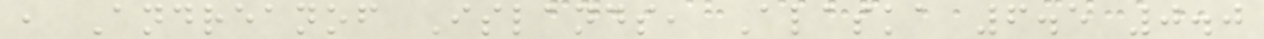, Andreanof Islands, Alaska 6.5 0.0
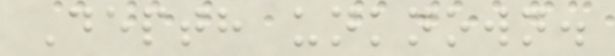Depth unknown.
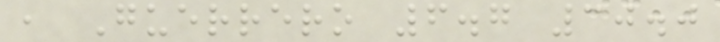, Guerrero 6.7 30.0
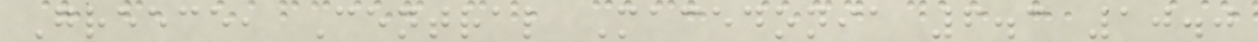Greece, Central Macedonia 6.3 10.0
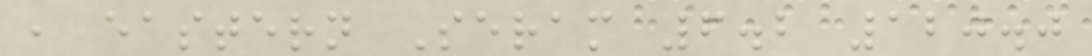, eastern Seram 6.2 120.0
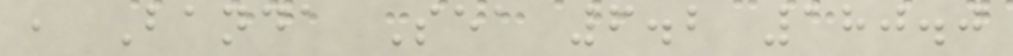, Banda Sea 6.2 180.0
